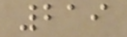219
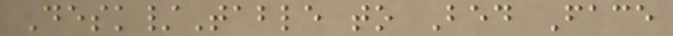Desk/Table to Bed Face
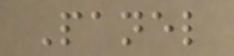Panel
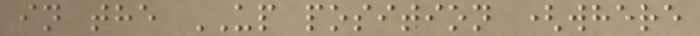in the UP position (where
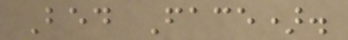Bed Face).
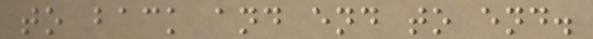to back and end to end.
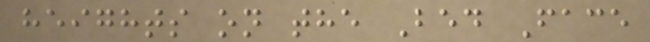heights on the Bed Face
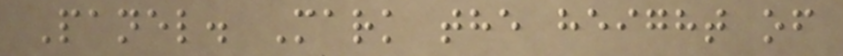Panel. Mark the height of
